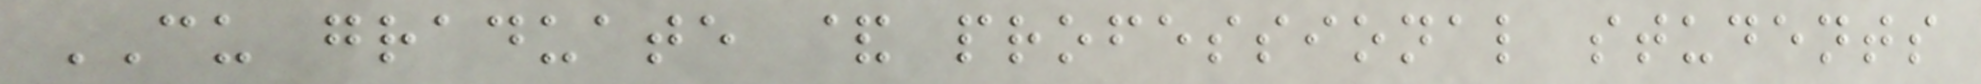CU graduate & professional students
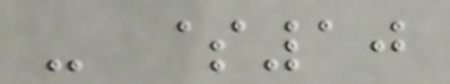- $10
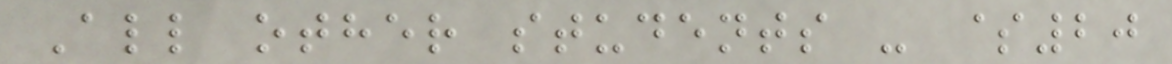All other students - $20
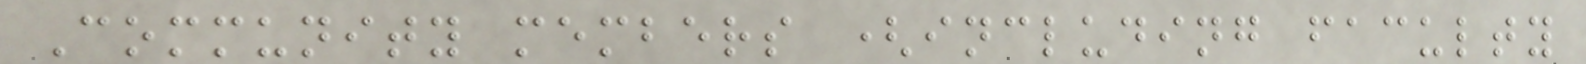Community members (including faculty
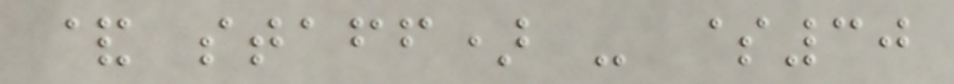& staff) - $30
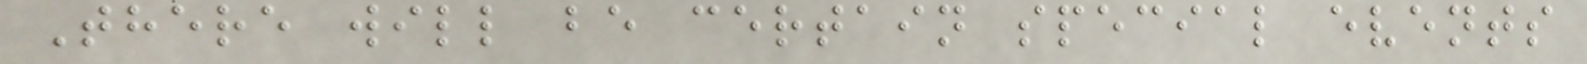There will be certain special events
